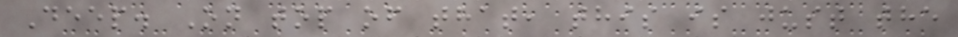Deep. On top of that, this is just the
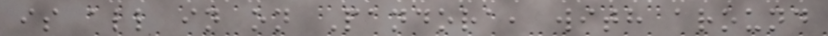is all in on Pandora, with around
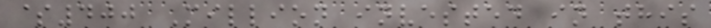$400 Million invested in this
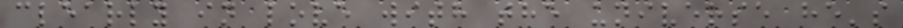clearly in love with the universe he's
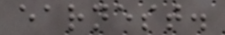earnest.
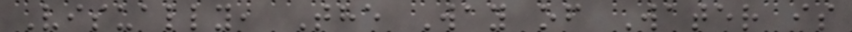Visually, The Way of Water is
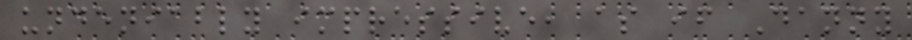undeniably impressive, as if Danny
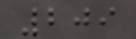209
